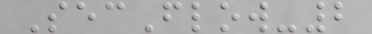SecFlow-2
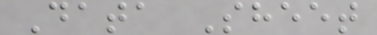Data Sheet
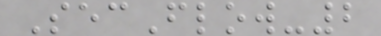SecFlow-2
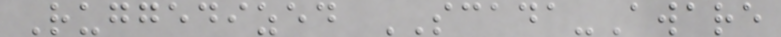Ruggedized SCADA-Aware
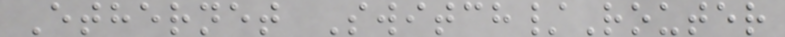Ethernet Switch/Router
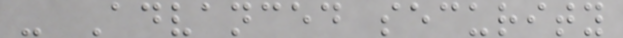- Advanced security
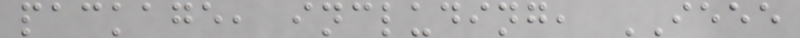package, including, IEEE
